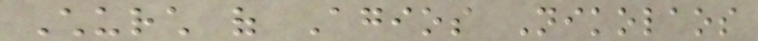Church of Agios Nikolaos
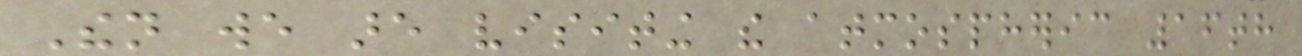Then we are visiting the atmospheric 16th
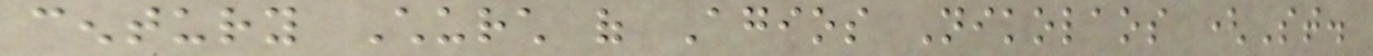century Church of Agios Nikolaos (St.
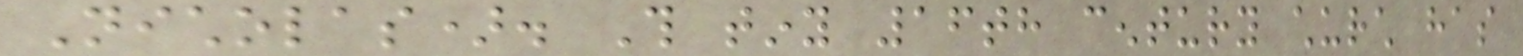Nicholas). This tiny 16th century church has
